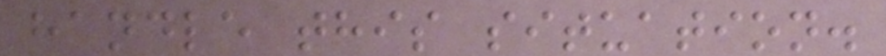handle this situation.
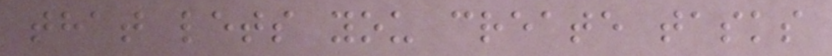that lets you create tasks
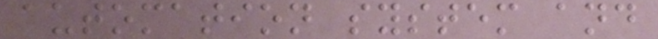automation system and
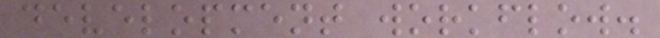development workflow.
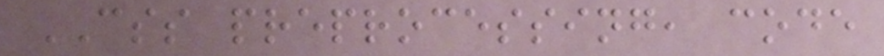CSS preprocessing, code
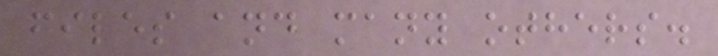files and many others.
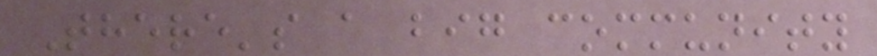There's a big community
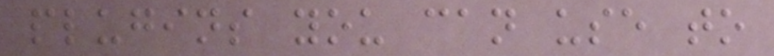plugins you can use to
